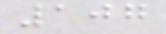107
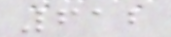612
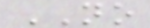NO
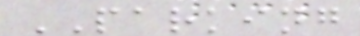PARKING
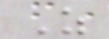Z
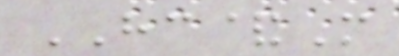HC&M
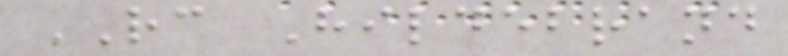RC Hildebrand
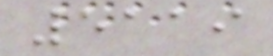5119
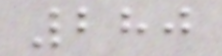280
